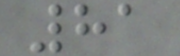81
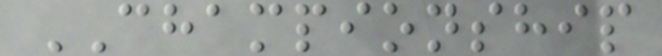CHAMPIONSHIP
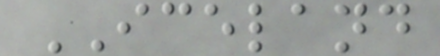ICELAND
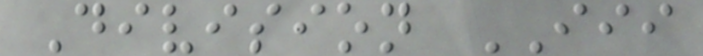Division III
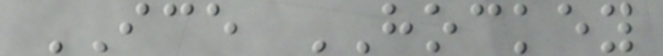ICE HOCKEY
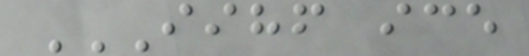IIHF ICE
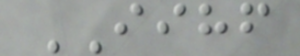IIHF
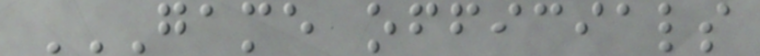GAME OFFICIALS
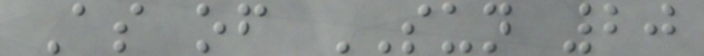As of SUN 20
